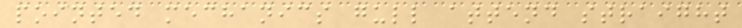pointed mechanics gull attend straight
